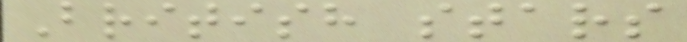British stars
